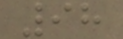98
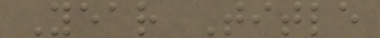Year Title
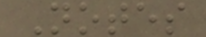Notes
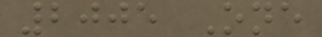2005 One
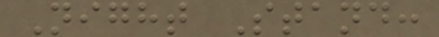Night Stand:
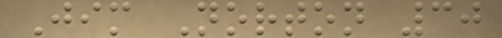Jim Norton 30
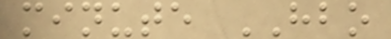minute HBO
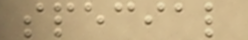special
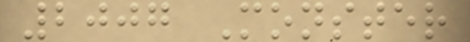2007 Monster
